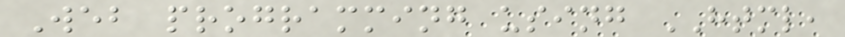Web programming using HTML,
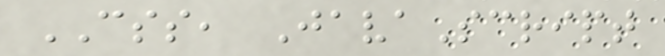CSS, JavaScript
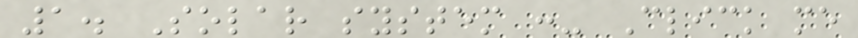1. Solar system :- Click me
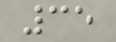35
